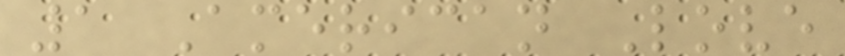1 American Love
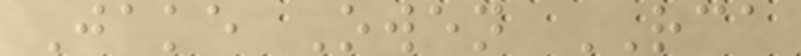Jake Owen RCA
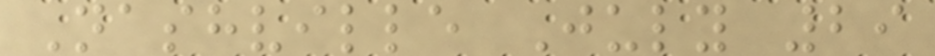Nashville July 29
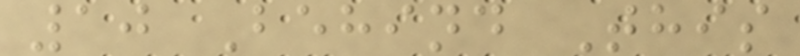10 Behind This
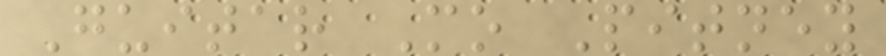Guitar Mo Pitney
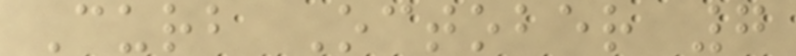Curb October 7
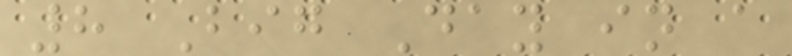8 Big Day in a
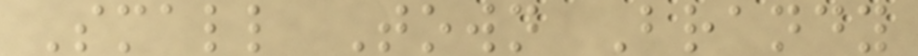Small Town Brandy
